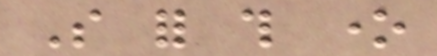So for this one
